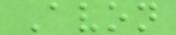Avon
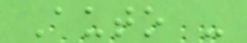Auto -
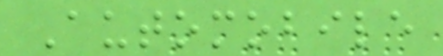Automobile
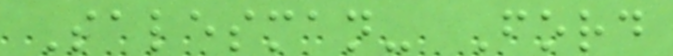Salesman- Ford
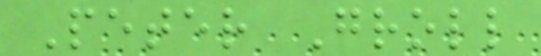Peter Groll
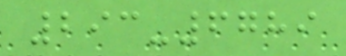293-6789
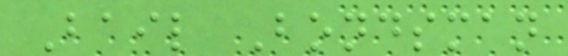Bail Bondsman
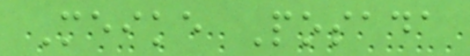Meike Posada
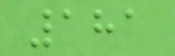181
